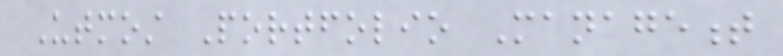Utmost Portfolio Management
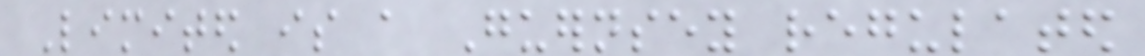Limited is a Guernsey regulated
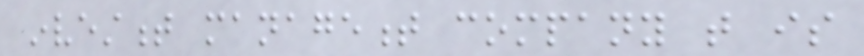investment management company that is
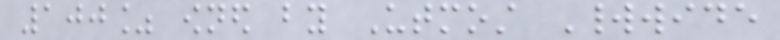100% owned by Utmost Worldwide
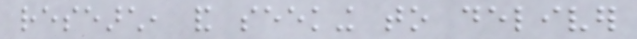research, and seeking to deliver
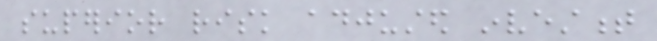superior risk adjusted investment
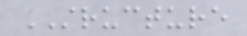STRUCTURE
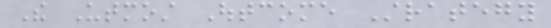The Utmost Outcome Strategy
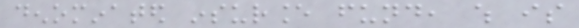denominated insurance fund, which is
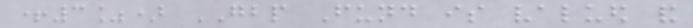+3%) GBP Fund is valued and
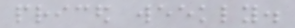priced weekly.
